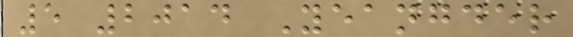5 2014 Yeangder
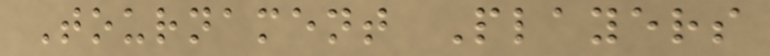Tournament Players
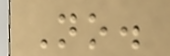No.
